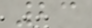23
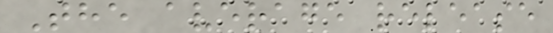The average release
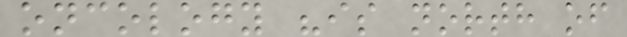oncology "is north of
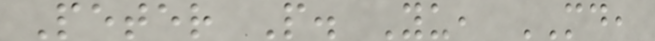Peter P. Yu, MD,
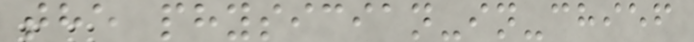the physician-in-chief
